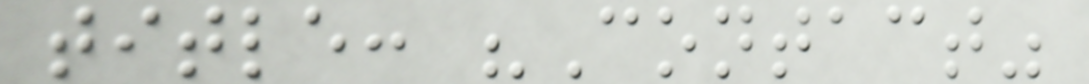title: "Contact"
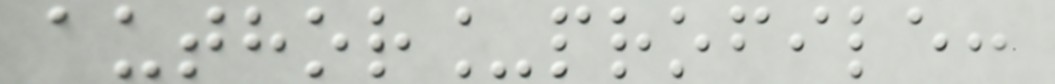author_profile:
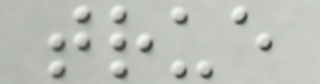true
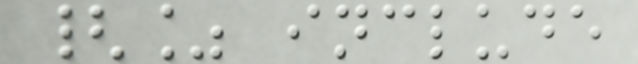{% include
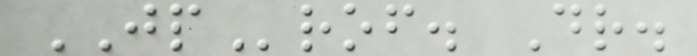JProf. Dr.
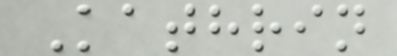Kathrin
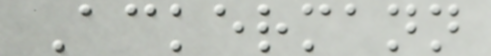Ackermann
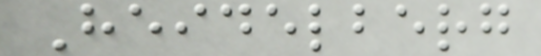Heidelberg
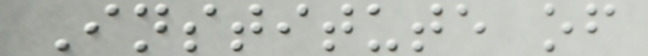Institute of
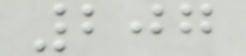207
